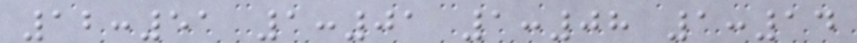12:51 1:01 1:08 1:14
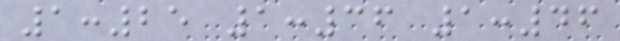1:25 1:36 1:46
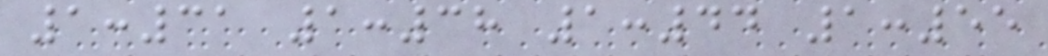1:31 1:38 1:44 1:55
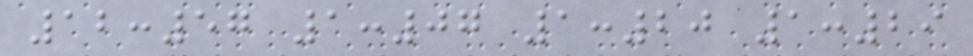12:57 1:07 1:20 1:29
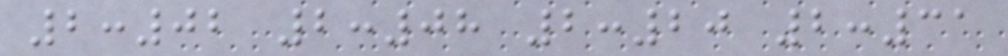2:02 2:08 2:20 2:31
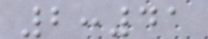2:41
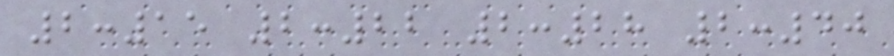2:15 2:22 2:28 2:40
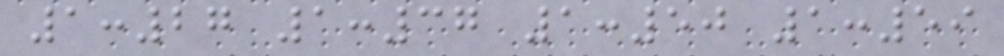1:27 1:37 1:50 1:59
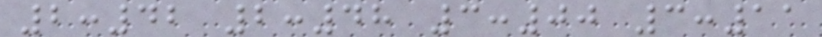2:42 2:48 3:00 3:11
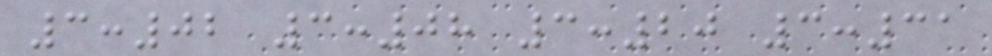3:02 3:08 3:20 3:31
